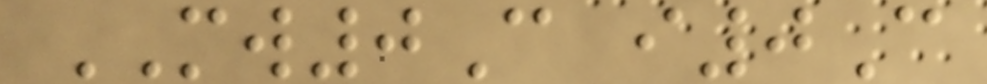MW0C i0C
